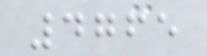4765
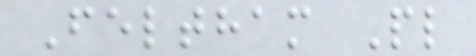Feltham Pl
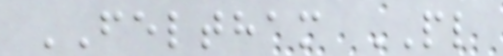FELTHAM PL
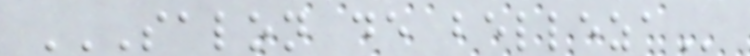SALON DE BELLEZA
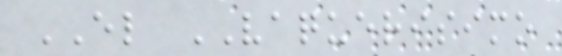EL VAQUERISIMO
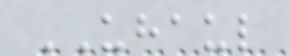UHAUL
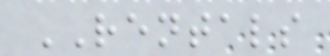RENTALS
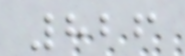826
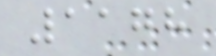1178
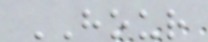HOUR
